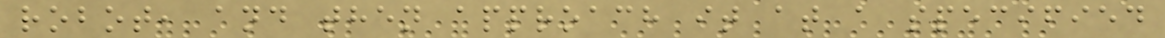robot, and then approach it at a specified
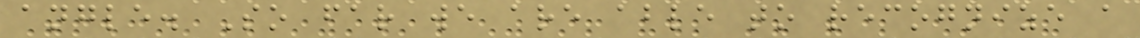angle. So far we are able to recognize a
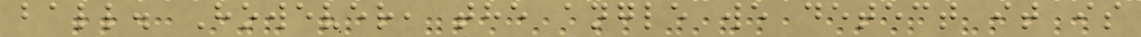ball. However, the angle we detect it is
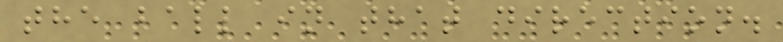the ball in that direction.
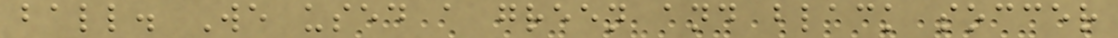ball. We used a green and black soccer
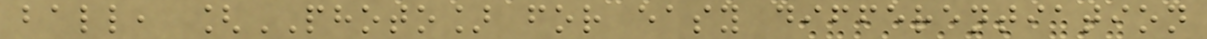ball, [PHOTO] for easy differentiation
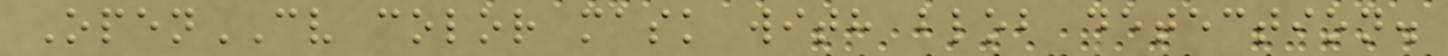OpenCV color mask with blob detection.
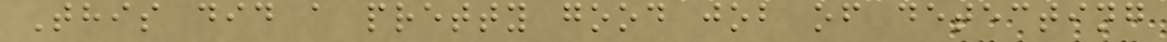This did a pretty good job of detecting
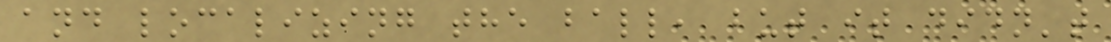and localizing the ball, but it didn't
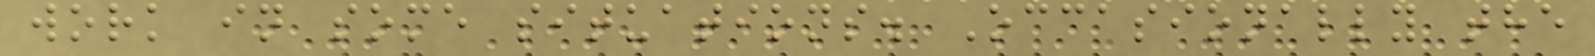work in some situations. Occasionally the
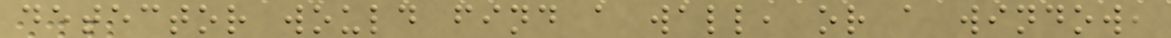detector would find a wall, or a window,
